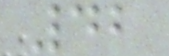42
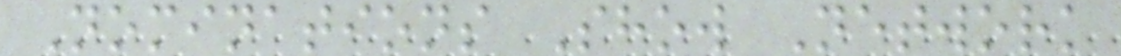Nominations Show Network
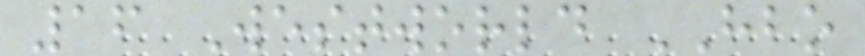16 Westworld HBO
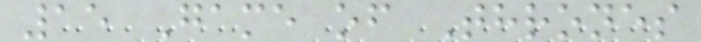15 Game of Thrones
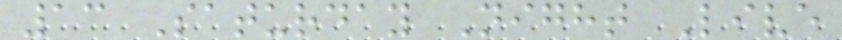13 Saturday Night Live
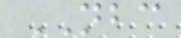NBC
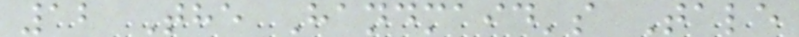12 The Handmaid's Tale
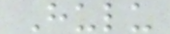Hulu
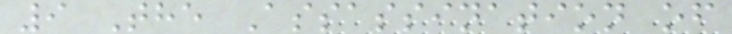9 The Assassination of
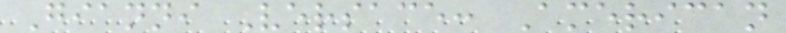Gianni Versace: American
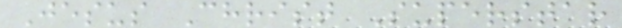Jesus Christ Superstar
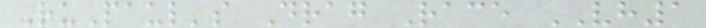RuPaul's Drag Race VH1
